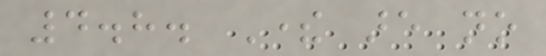4.8. There are no
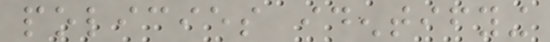policies identifying
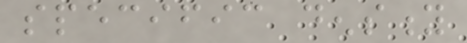specific density
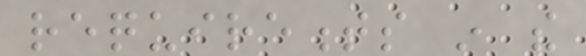requirements in the
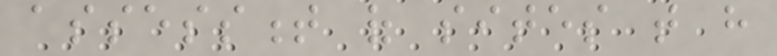assessment of sites that have
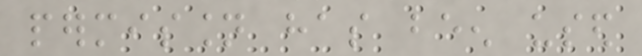permission has been used
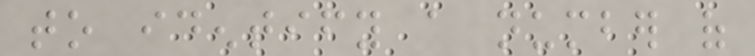to identify a number of
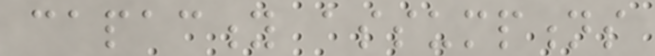capacity assumptions
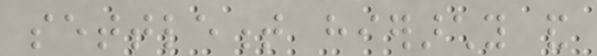settlement hierarchy and
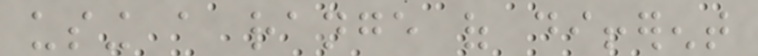using a range of different
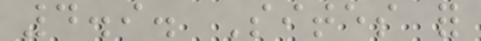4.9. Sites for
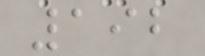192
